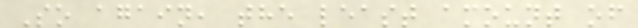So again, the least amount of
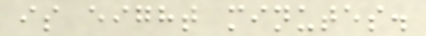is eight minutes.
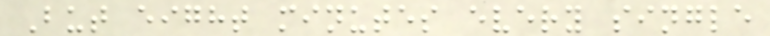But eight minutes every single
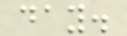day.
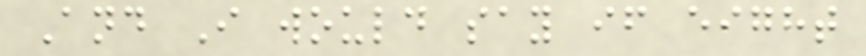And I would say if eight
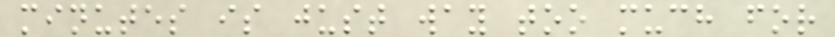minutes is just way too much for
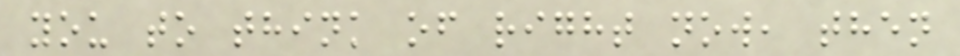you to think of right now, then
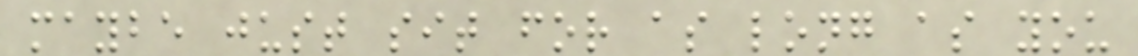maybe just sit for as long as you
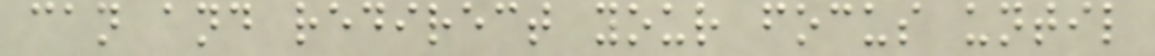can and redirect your focus until
